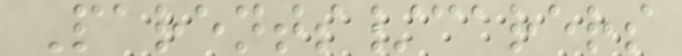Parents/carers
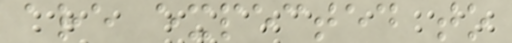are expected to
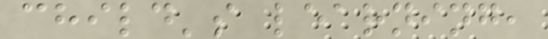child's learning,
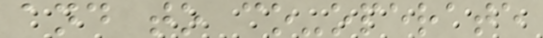and to co-operate
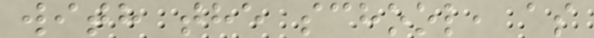with the school, as
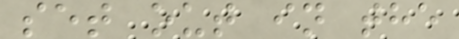set out in the
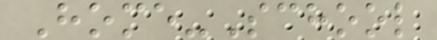Home-School
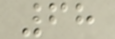68
